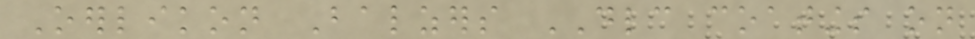Oerlikon Balzers DLC coatings on
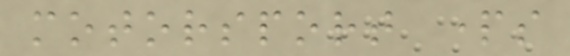motorsport parts
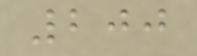200
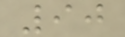90
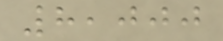8,000
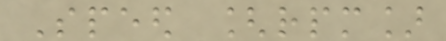Speed [rpm]
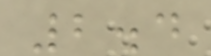2.4
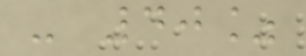- 40%
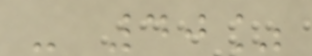- 40%
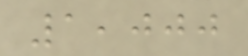1,000
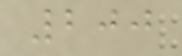200
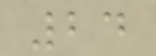24
